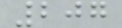207
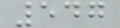547
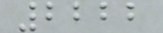2222
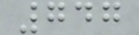747
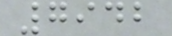7942
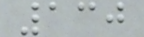130
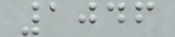1046
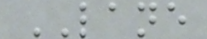LANE
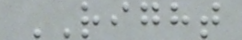RIGHT
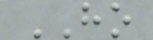HO
